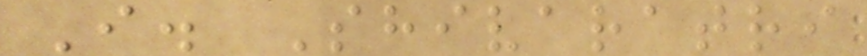I. Shivaratri
